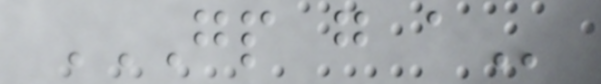GP G A
